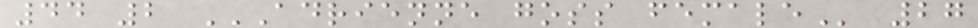44 2 ADRIENNE GOSS FEMALE 27
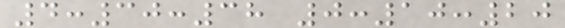4:30:38 0:10:20
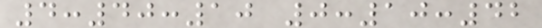4:40:10 0:10:42
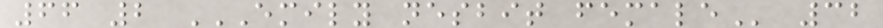66 2 EMILY NESBIT FEMALE 32
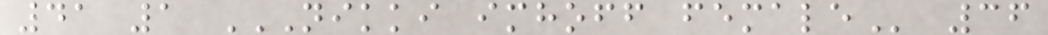41 1 NIKKI IMHOFF FEMALE 36
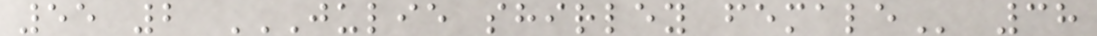55 2 JULIE SHIRLEY FEMALE 38
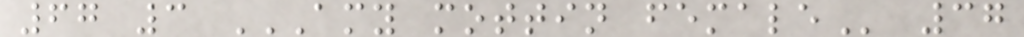67 3 AMY MOTTIN FEMALE 37
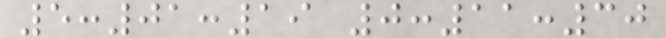5:01:19 0:11:30
